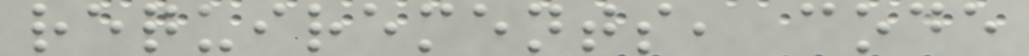requirements, code
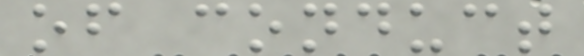of conduct
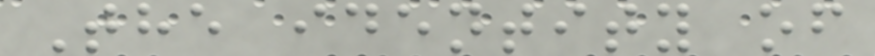The identity of
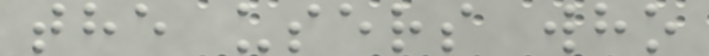the users who
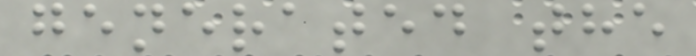generated the
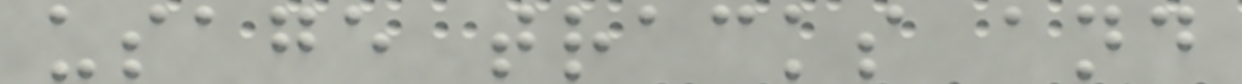usage tracks and
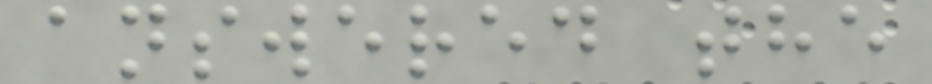answered the
